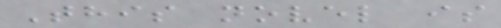This novel is
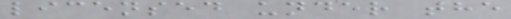licensed under the
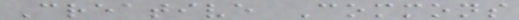Creative Commons
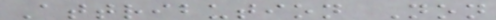Attribution Non
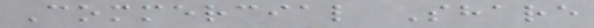Commercial Share
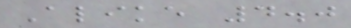Alike 4.0
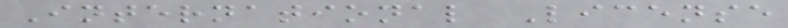International License
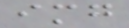img
